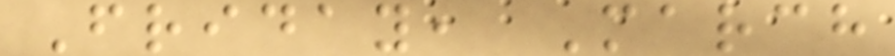Friday, March
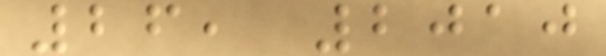26, 2010
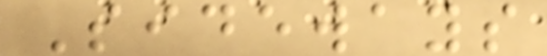Sideways
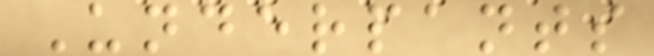Underpants
